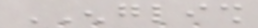ENGLISH
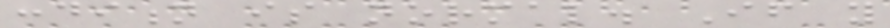condition is normal. If you
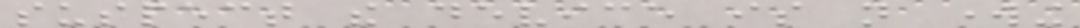suspect the device is not working
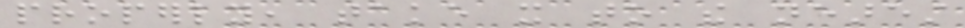properly, take it to the nearest
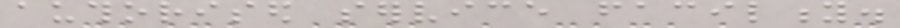authorised service facility.
